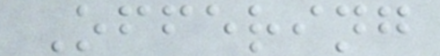Offering
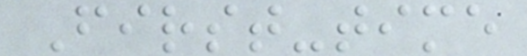First-time
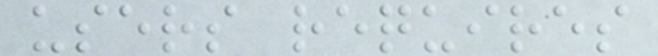users requires
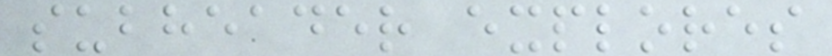subheader explores
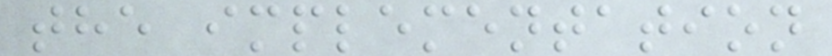the implementation
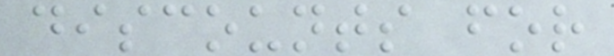discounts for
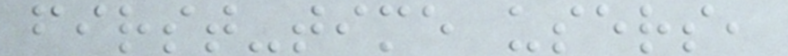first-time users,
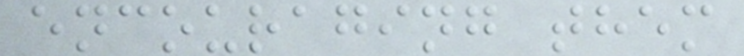encouraging them
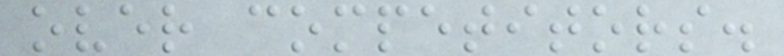over competitors.
